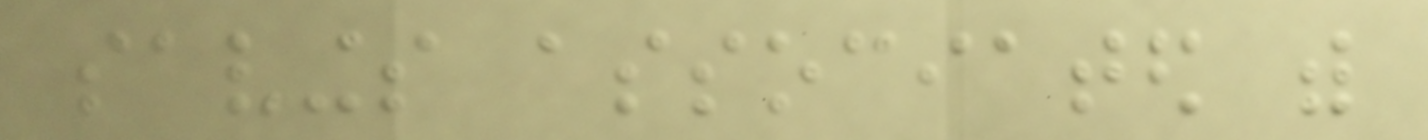savings associated with
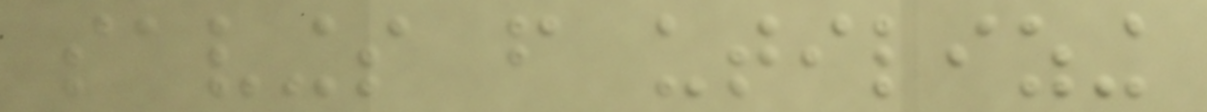savings from utilizing
